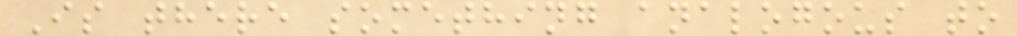Is there something analogous to
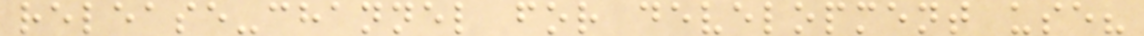release-channel for development use?
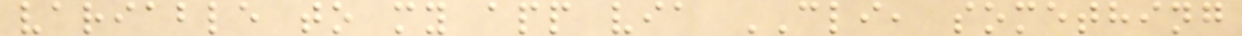variable to my app via CLI, something
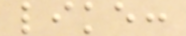like:
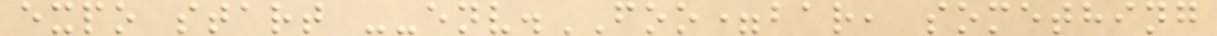expo start --env.FOO=bar, something
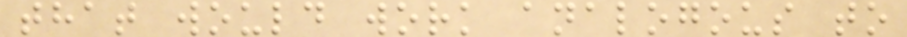that would work analogous to
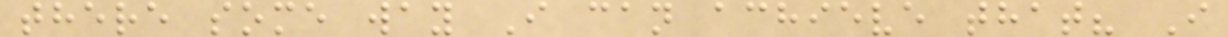there some way I can achieve that? I
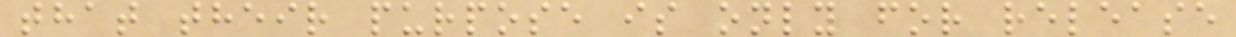that their purpose is only for release
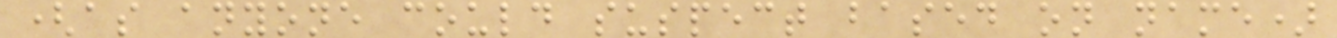(as anyone could suspect based on name)
